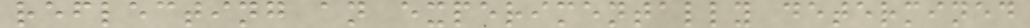reflecting an experimentally determined
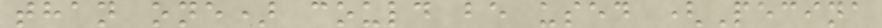than one) could be used (Pecina
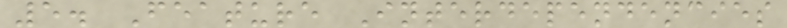5. Feature Interdependencies
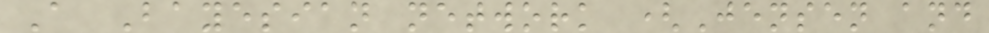A Bayesian network (Jensen and
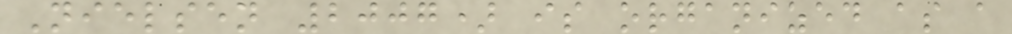Nielsen 2007) is organized as a
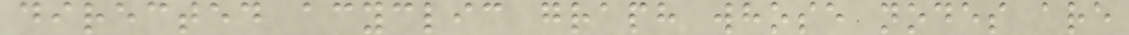directed acyclic graph whose nodes are
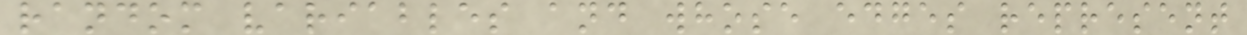random variables and whose edges represent
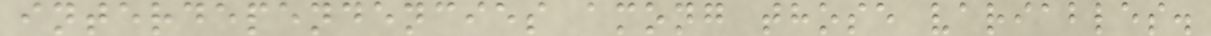interdependencies among those variables.
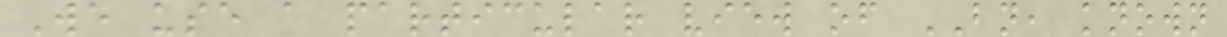We use a particular view of BN, known
